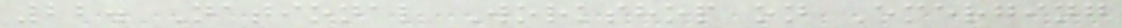22. National Workshop on Emerging
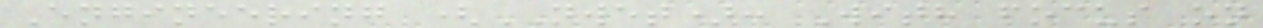Engineering (NWET): With focus on
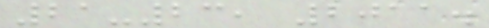21-23, 2011.
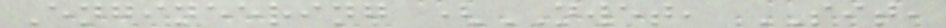Engineering (NWET, SIT,
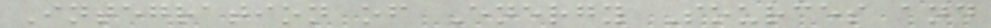Integration of Energy Sources and
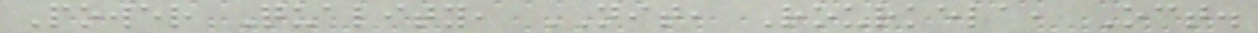Power Quality, NIT, Rourkela, Oct.
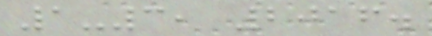1-3, 2016.
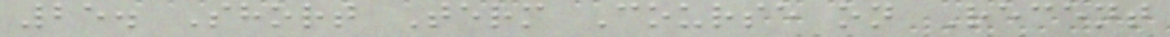25. Short Term Course on Recent
